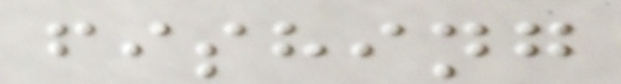fishing
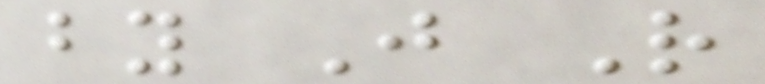by J R
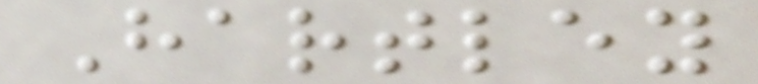Hartley
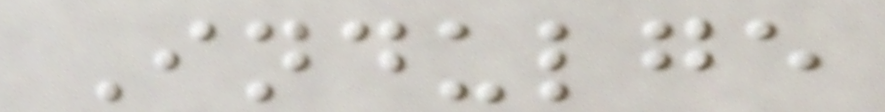Indulge
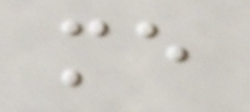me
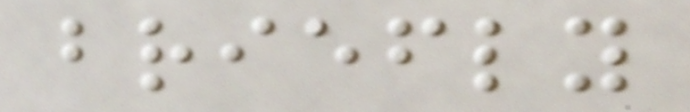briefly
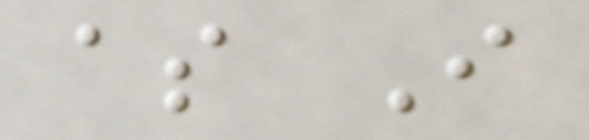as I
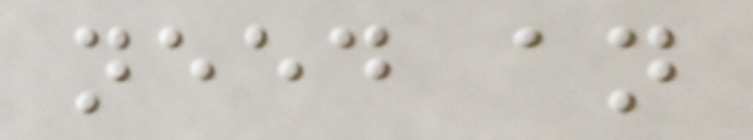need an
